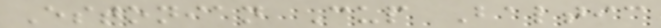Estonian Cup Baltic
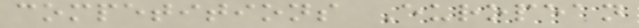competitions European
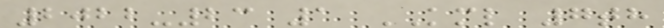2022-23 1 KML 7th
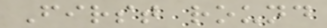First round
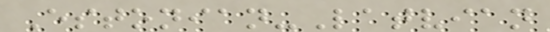Estonian-Latvian
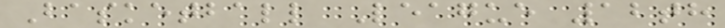Basketball League 12th
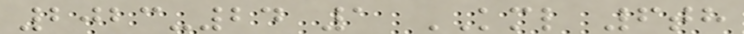2023-24 1 KML 6th
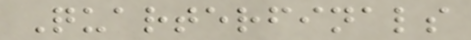Quarterfinals
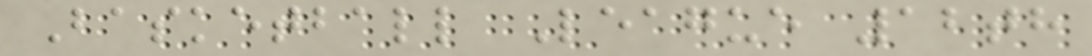Basketball League 12th
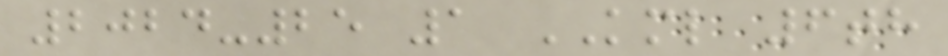2024-25 1 KML 6th
